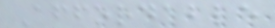Affordable
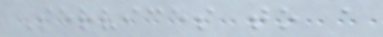Services to a
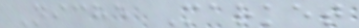Niche Market
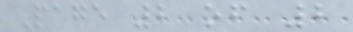Page 2 of 2
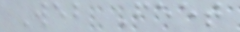Web Feet
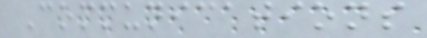Communications
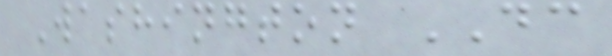Washington DC
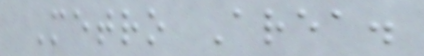Metro Area.
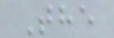The
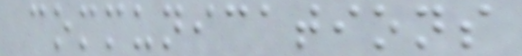communications
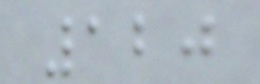120
